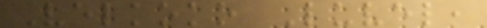Velkoko Luvel,
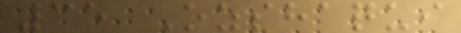35 Ozshaqui
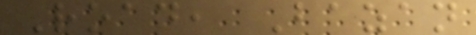Road, Bazan
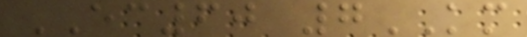EC60 7KM
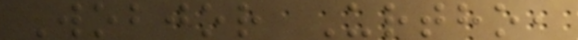Wobjor Urtho,
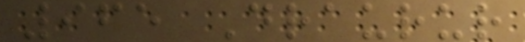965 Draurur
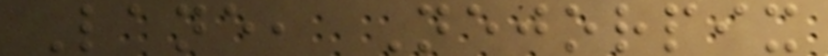Lane, Nejorpix
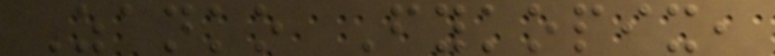Zanko Fykopix,
